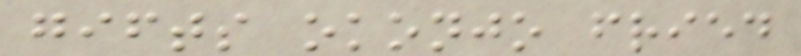gifts okonjo fried
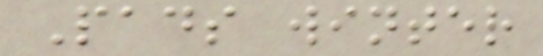Pads winter
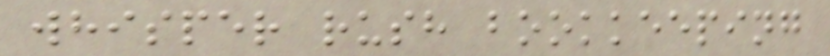whisper rush bookkeeping
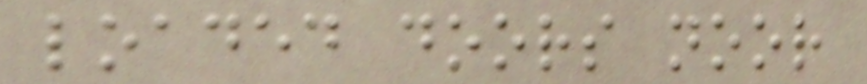loaded doors noor
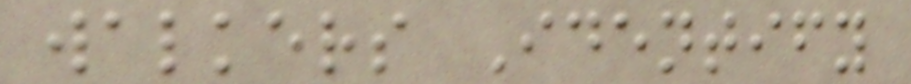walkers Identify
